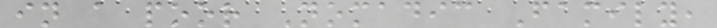in a poor Nomadic Family,
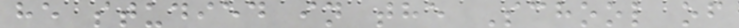he studied in the School of
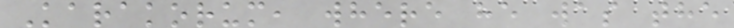Karakorum, where he was the
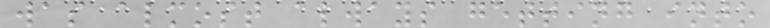was almost always getting into
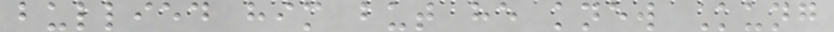bullied him but he knew Kung
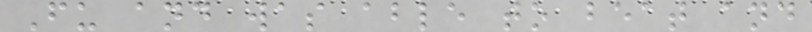Fu and was able to beat and
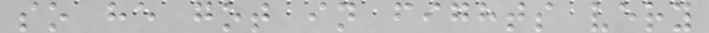so he got in fights very
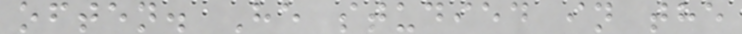often. He studied in the
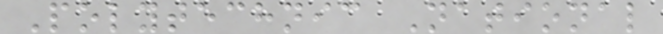Polytechnic National
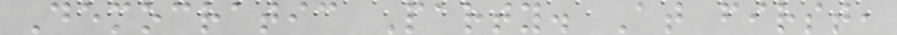Democratic Party. At first,
